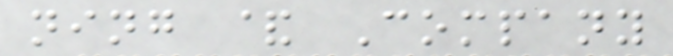ning & Company
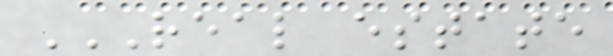REAL ESTATE
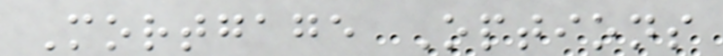Mortgage Options
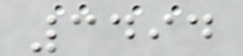3494
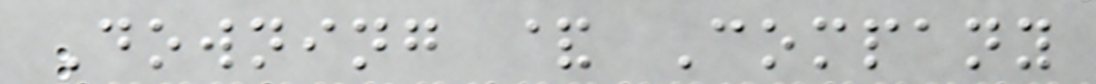Downing & Company
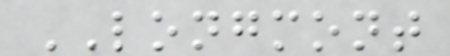LONGMONT
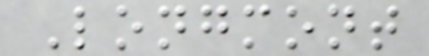Longmont
